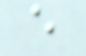e
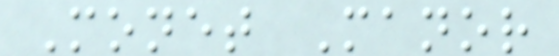Monet Manor
